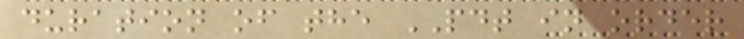duration of the PDT in order
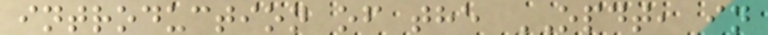introduction of the OPDT, in
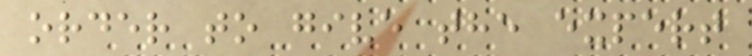order to give the expert
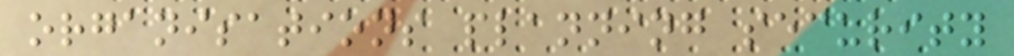organisations planning security
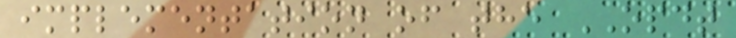implementation of the OPDT
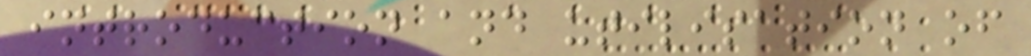introduction and utilisation of
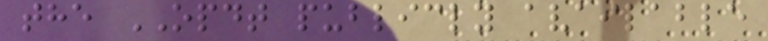the OPDT publicly available
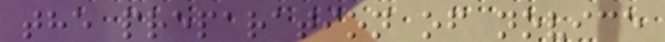the preparation of novice
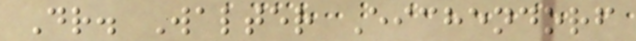Dr. Walter Eichendorf
